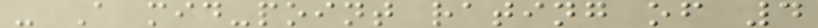- A mid-point rating of 4
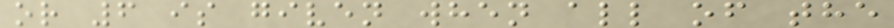or 6 is given when all of the
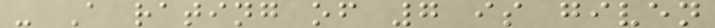- A rating of 7 is given
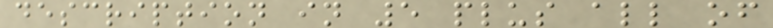description in 5 plus all of
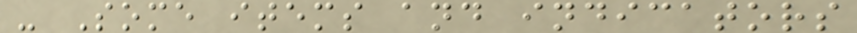- Some items and indicators
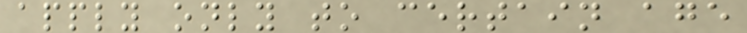apply only to certain age
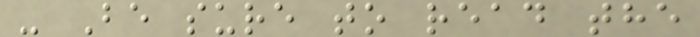- Be sure to read the
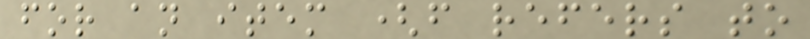for an item (f refers to
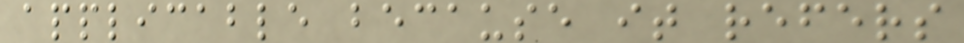applicable because it refers
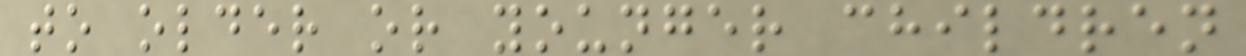to older or younger children
